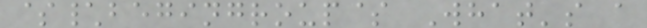$\begingroup$ What's a
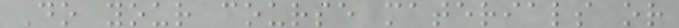Do your course materials or
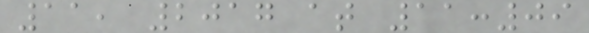11, 2017 at 11:09
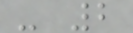- 2
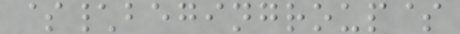$\begingroup$
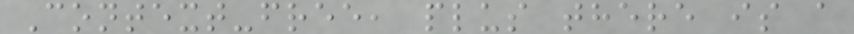Context-free, plus there is a
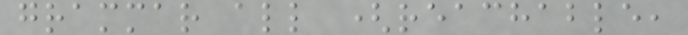grammar all (reachable,
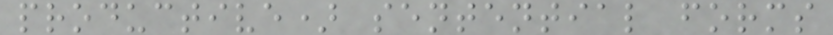productive) sentential forms
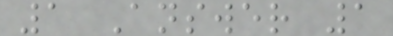1 Answer 1
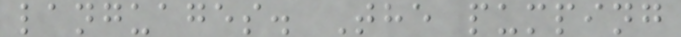languages. The pumping
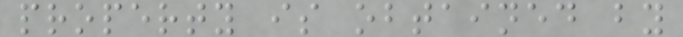property is obtained by
